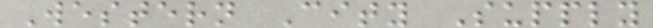Western City Supply
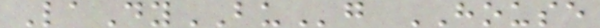LaDyBUg HOUSE
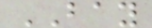BAY
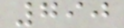790
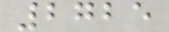2725
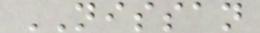NISSAN
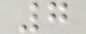7
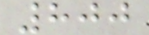800
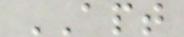APT
